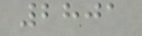2801
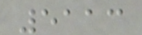5113
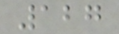127
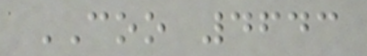COO 4643
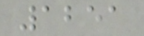1251
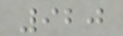920
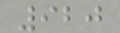920
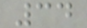34
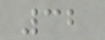32
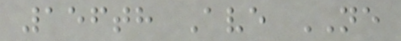156th Ave NE
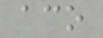aco
